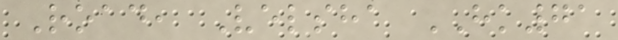Road, Velsha HK71
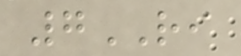7RI
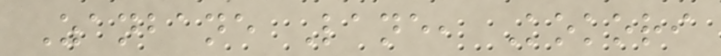Zanbane Lane, Kokori
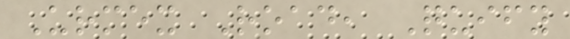Urmex Road, Quify
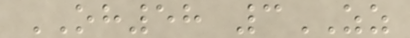OH58 3ZZ
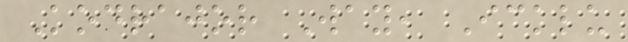Kodrajor Way, Icklu
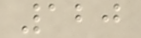120
